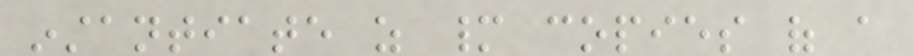instantiate as many copies of a
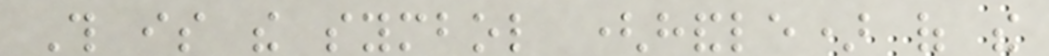This is the symbol (handle) of the
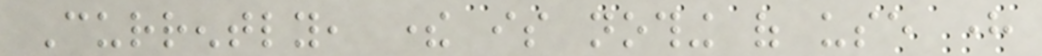Currently, there is nothing of use here
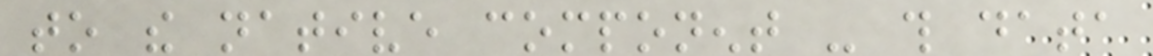to the native component - this data
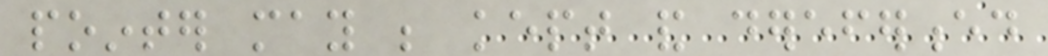pointer may be kept and dereferenced
